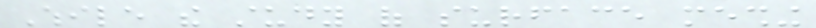While the study of surface meshing
